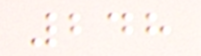248
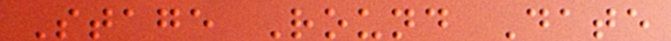Stage Round Date
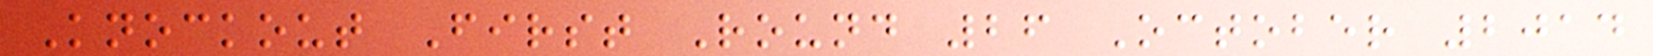Knockout First Round 26 October 2014
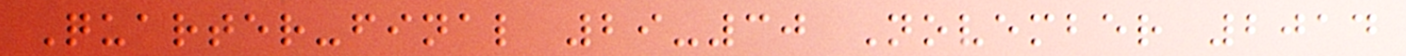Quarter-final 29-30 November 2014
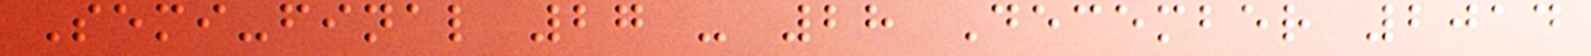Semi-final 27 - 28 December 2014
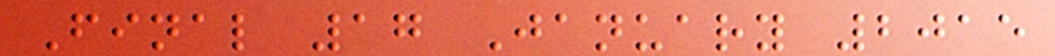Final 17 January 2015
